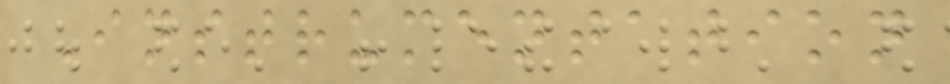Instrumentation
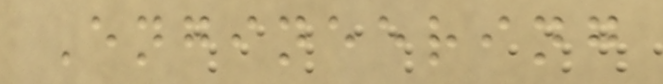Engineering
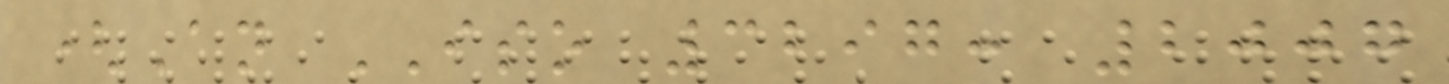(An ISO 3297: 2007
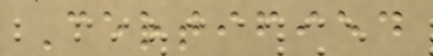Certified
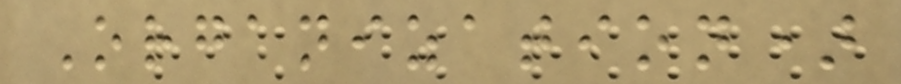Organization)
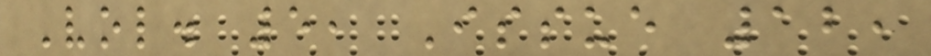Vol. 5, Issue 12,
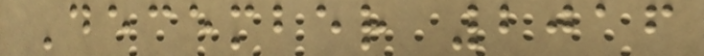December 2016
